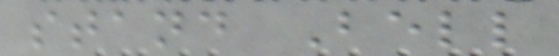stand Bell
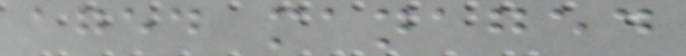aged managed
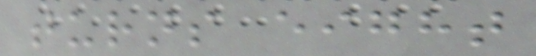turns eight
